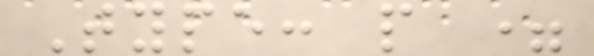Type: p =
